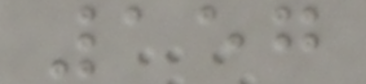157
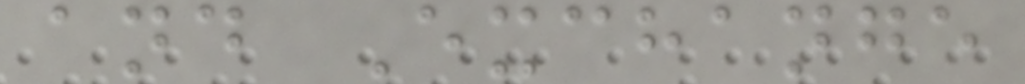and Exchange
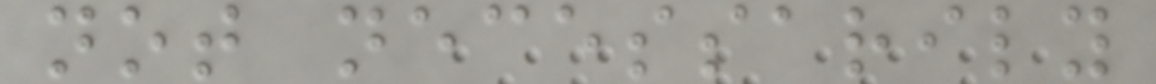not necessarily
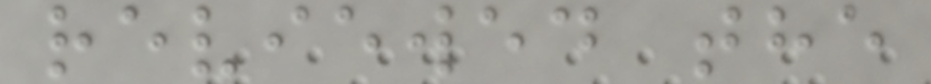reviewed the
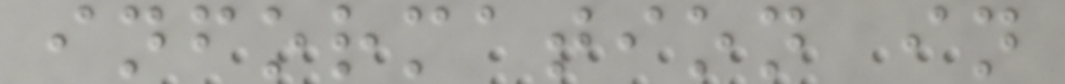information in
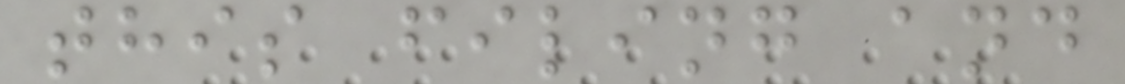this filing and
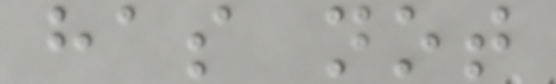has not
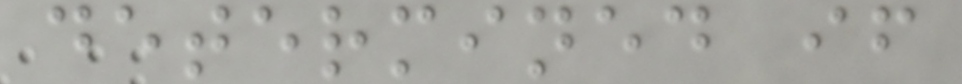determined if
